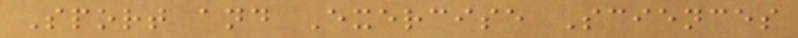Sport and Exercise Sciences
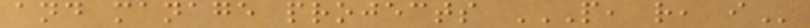and manage projects P, R, I
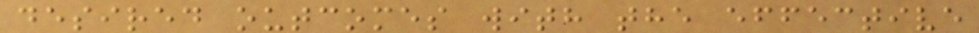desired outcomes with the effective
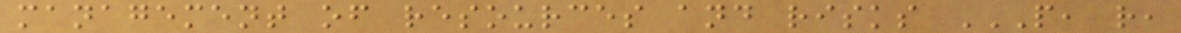management of resources and risks P, R,
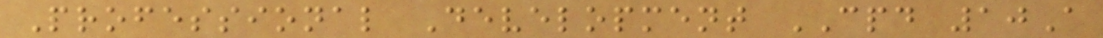Professional Development CPD 10A
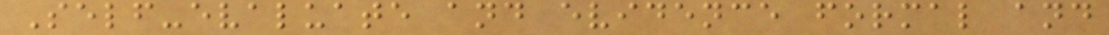Self-evaluate and evidence formal and
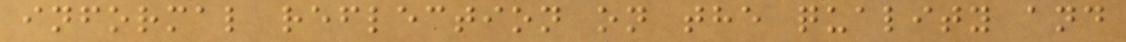informal reflection on the quality and
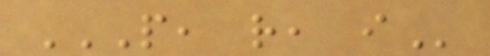P, R, I
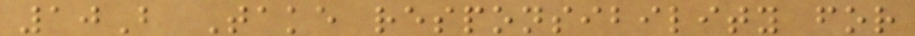10B Take responsibility for
